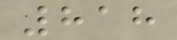818
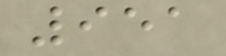951
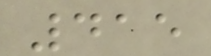415
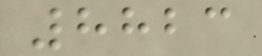8823
